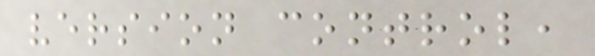version control,
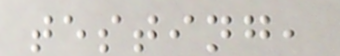testing,
